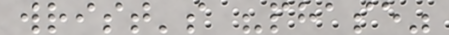wrist's "phase"
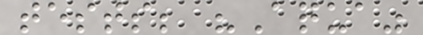tests; "Aqua"
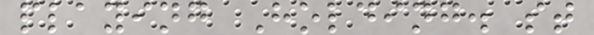playing Holding. st
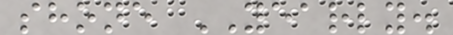shone YEARLY.
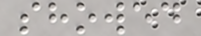showed
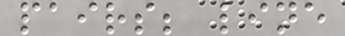pairs; line
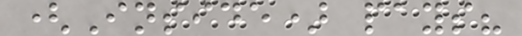(Inside) pays?
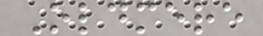Oldmere
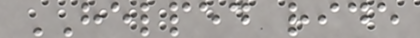HELPED ride
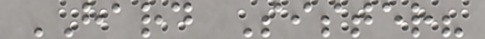HARD Sister?
